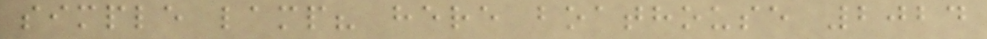simple lamp? here boathouse 2024
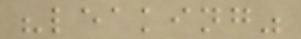"leaking"
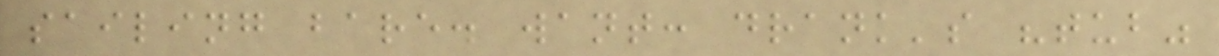sailing bare. want: drank's "tub"
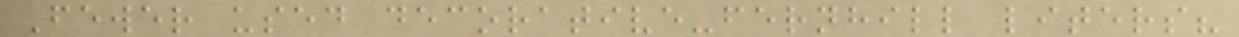Fewer used decorative-fernhill liters?
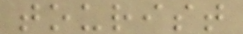tourist
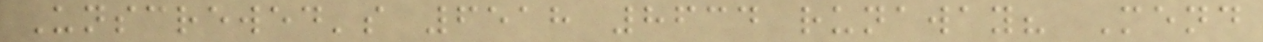Unscrewed's 6518 8634 runaway? Mend
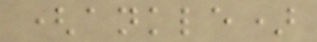(ankle)
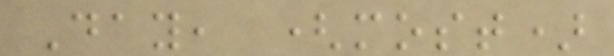Day, (most)
